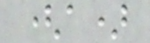(a)
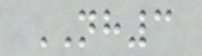NH3
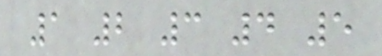1 2 3 4 5
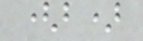(b)
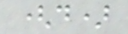(d)
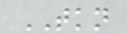TKN
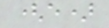(e)
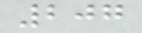207
